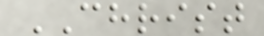CHRIST
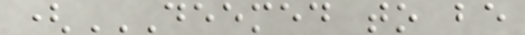(DEEMED TO BE
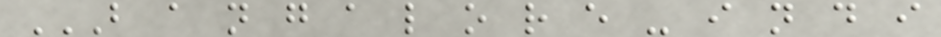B A N G A L O R E - I N D I
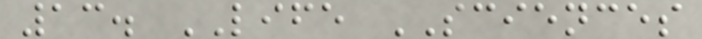13. LIFE SCIENCES
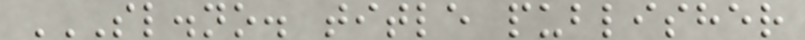SL.NO. TITLE PUBLISHER
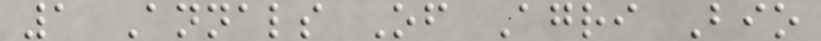1 Annals Of Agri Bio
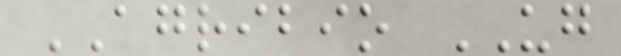AGRIBIO UG
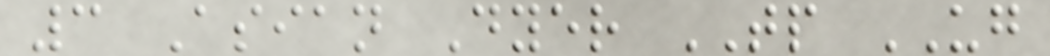3 Asian Dyer TP UG
